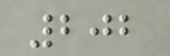202
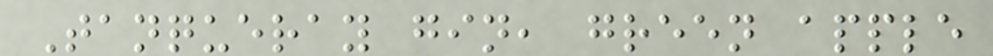Tanqueray gin, green apple
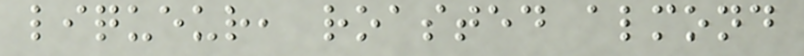liqueur, roasted almond
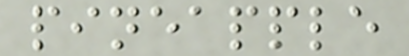pineapple
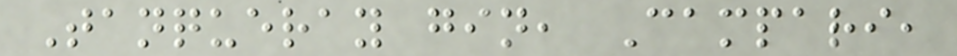Tanqueray gin, Campari,
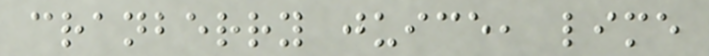cranberry juice, lime
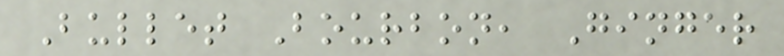Bullet Bourbon, Ginger
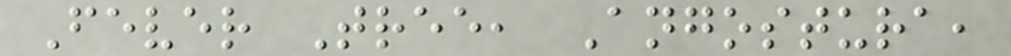Fever Tree, Angostura,
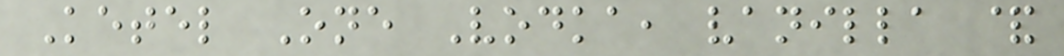Ketel One Vodka, vanilla &
